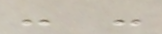- -
